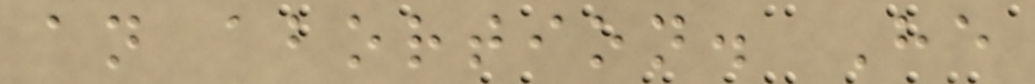an abortion. He
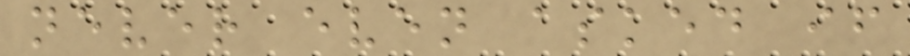never even asked if
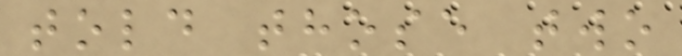told those two
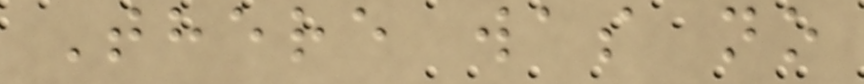There was no
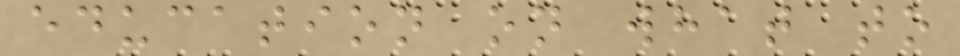education on what to
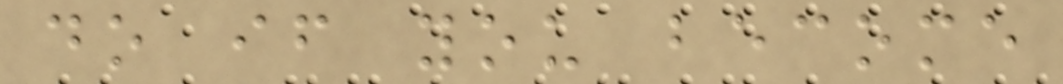do if you become
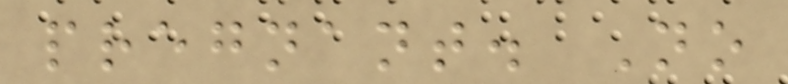pregnant. No
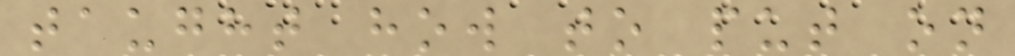taught how to put on
